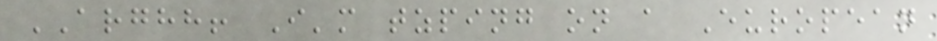ARGHH! I'm tzping on a European
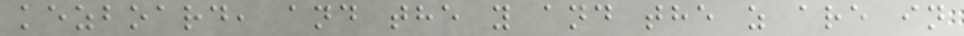kezboard, and the y and the z are in
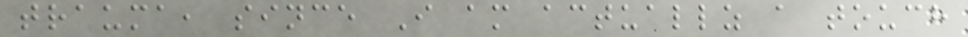trauma, since I am actuallz a touch
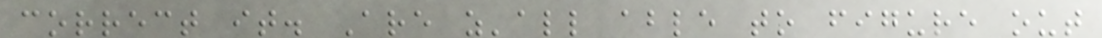correct it. Are z'all able to figure out
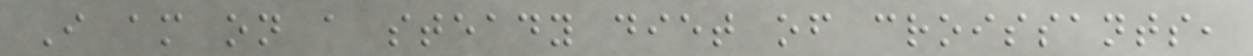I am on a steady diet of croissants,
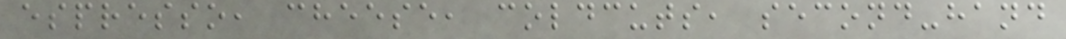espresso, cheese, coldcuts, second-hand
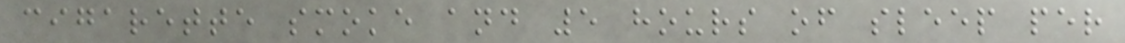cigarette smoke and 5 hours of sleep per
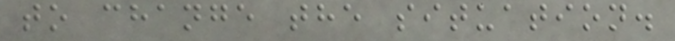to change the situation.
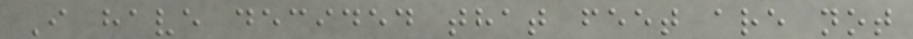I have decided that feet are not
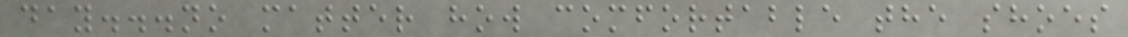day...no matter how comfortable the shoes
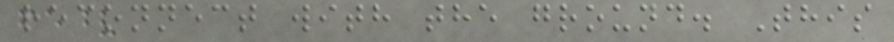reconnect with the ground. This
